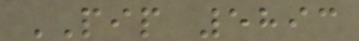PIP 5893
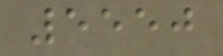5550
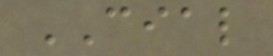CIAL
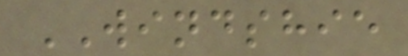WINDSHIE
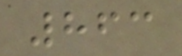863
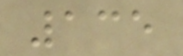135
